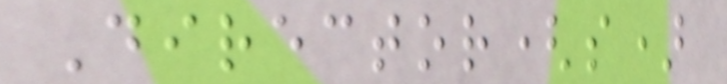Director(s)
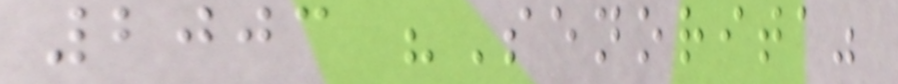2003 "Senorita"
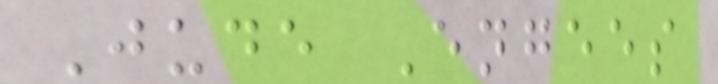Jude Engees
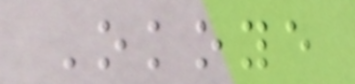Okoye
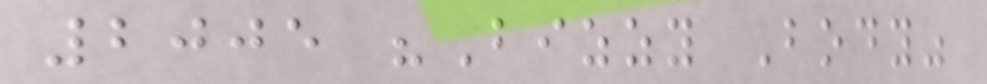2005 "Bizzy Body"
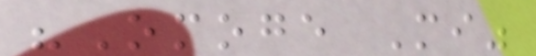"Omoge Mi"
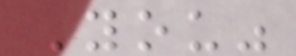You"
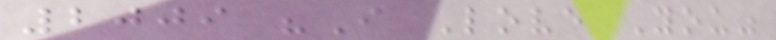2009 "I Love You"
